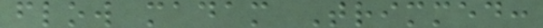flow madam Trimmed:
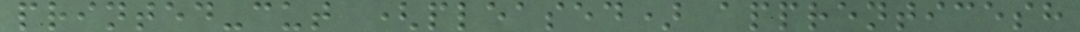printed-cut (pleased) apprenticesh
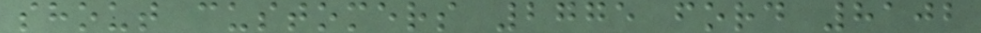shout customers 2775 ford 8102
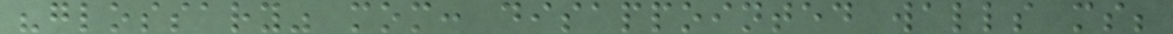"glossary" mom: disappointed walls ms;
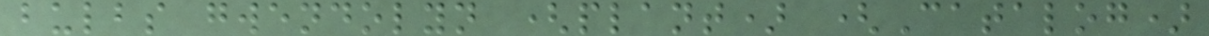bulbs gwendolyn (plant) (Catalog)
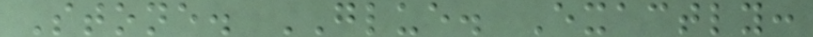Stone. GLUE. Exactly:
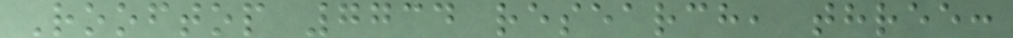Rooftop 7734 research, three:
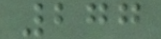277
